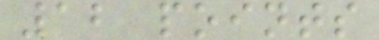12 points
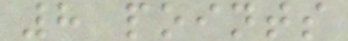8 points
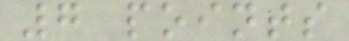7 points
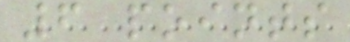6 points
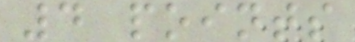4 points
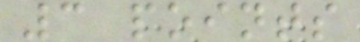3 points
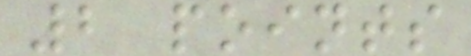2 points
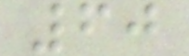60
